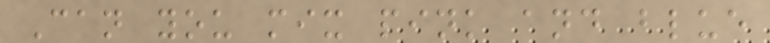Can you mix pink and blue
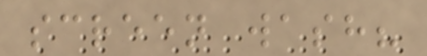screen wash?
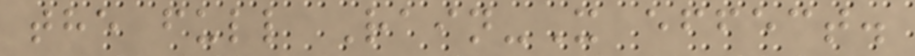the full Rain-X effect.
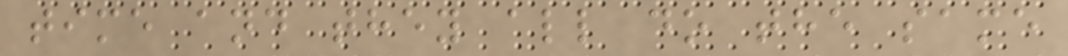time and they all do the same
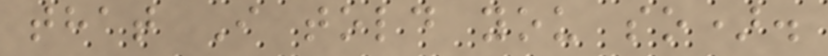that I told you so).
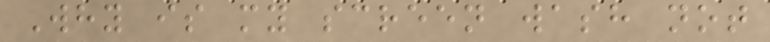Why is my screen wash not
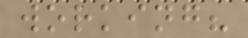working?
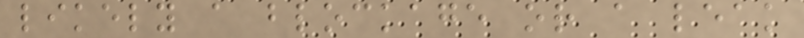likely a blockage or a leak
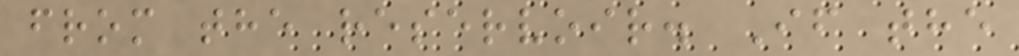from the reservoir. If the
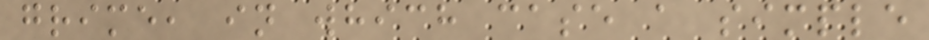grime, in which case a simple
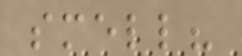smell?
